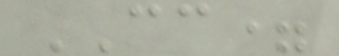CC=
